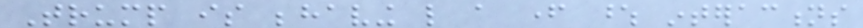Trump is behaving like a father whose interactions
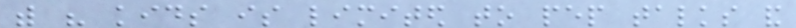with his kids is limited to pep talks and
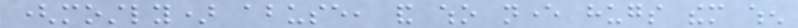(mostly) abuse, and who never hugs them when
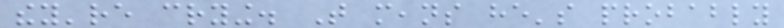they're crying. That means he's probably
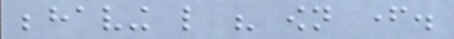behaving like his own father.
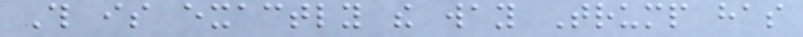This is exactly the way Trump has
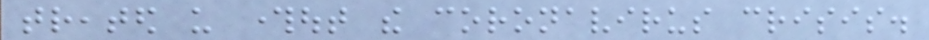treated us throughout the coronavirus crisis.
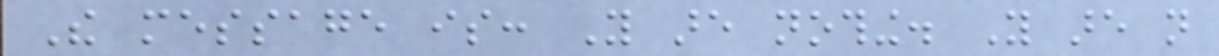The message is: You are nothing. You are not
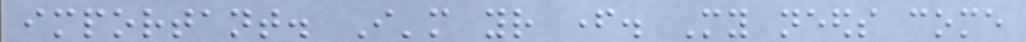important. I'm your father. My needs come
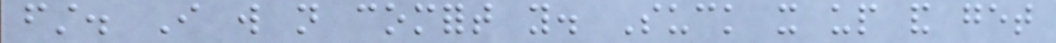first. I will not comfort you. Suck it up and get
